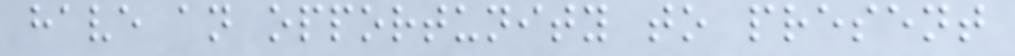have an opportunity to present
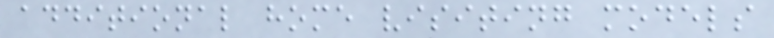additional home visiting models
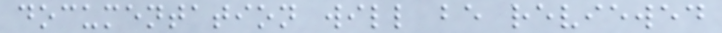documentation will be reviewed
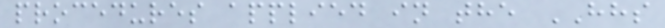procedures applied in the HHS
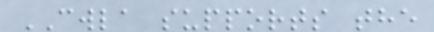CWLA supports the
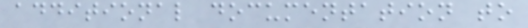additional documentation to
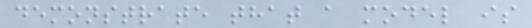demonstrate that a model is
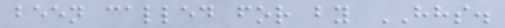been called for by HHS.
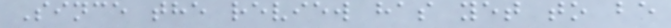Since the review has yet to be
